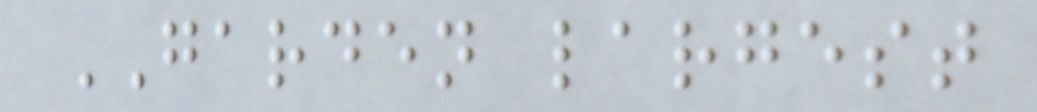GARDEN largest
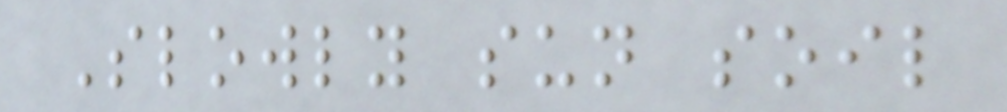Slowly sun soil
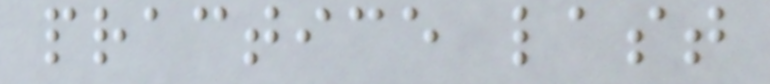practice last
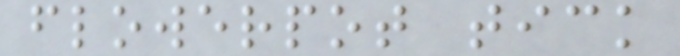flowerpot tick
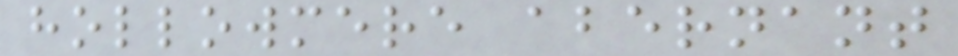hollowmere abernant
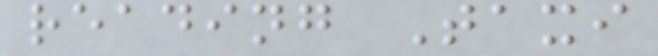reading Taxi
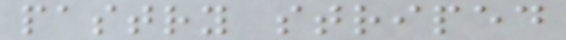pastry striped
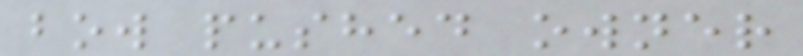bow pushed owner
